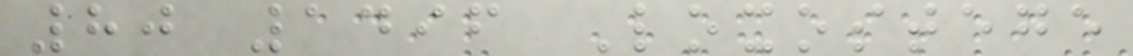80 1496 Loxostege
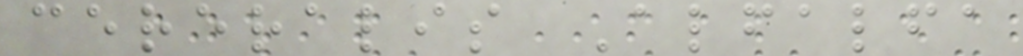cereralis Alfalfa
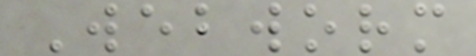Webworm
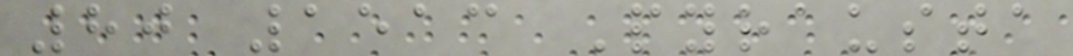80 1513 Pyrausta
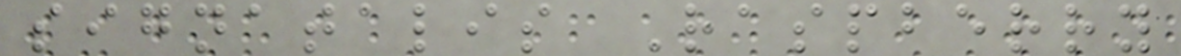signatalis Raspberry
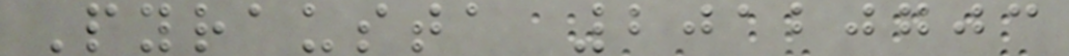Pyrausta 20120703
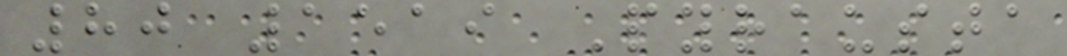80 1519 Pyrausta
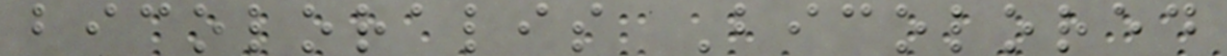bicoloralis Bicolored
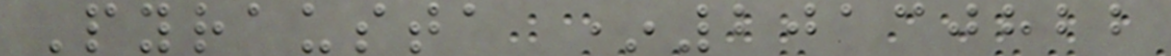Pyrausta *20130822
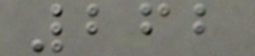262
